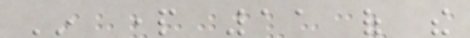In part 11 of the
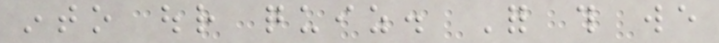into our quiz. For this we
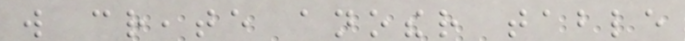will create another table
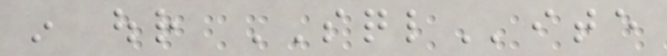in our SQLite
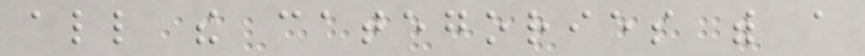all the categories with a
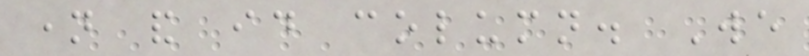name and id column. We
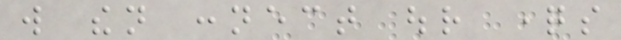will then connect our questions
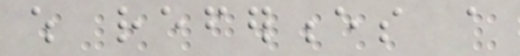which references a
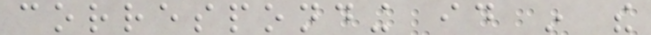corresponding id in the
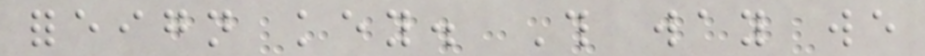foreign key. This way we
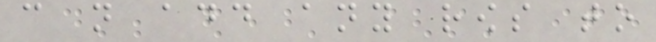can not add any rows to
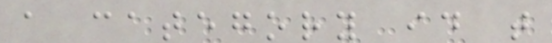a category id that
